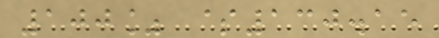100% $130.15
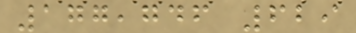177,746 629
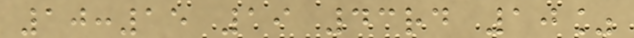10:15 19 43rd 10%
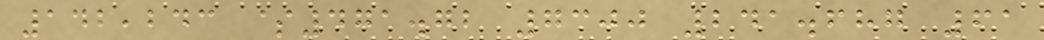142,243 $471.72 7300 241.687 61
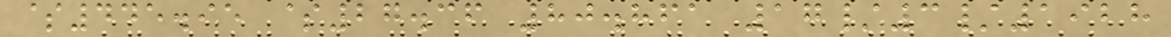$445.95 $27.36 80.861 17/3/1928
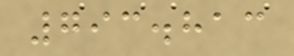793.813
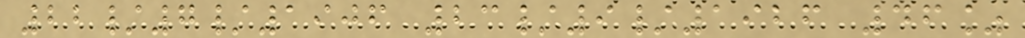22/7/1906 23/9/1926 46%
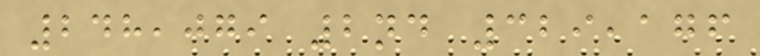248,079 2nd 329,176
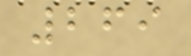269
